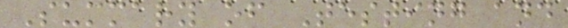Summary of Testing and
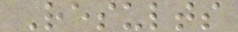Results
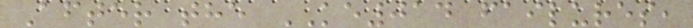After the KE014 failures,
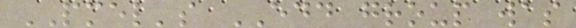PMEL's EDD group was
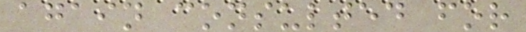again consulted for
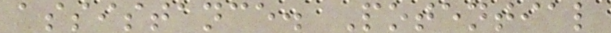assistance. Potential
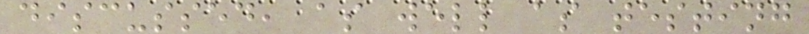discussed, as well as testing
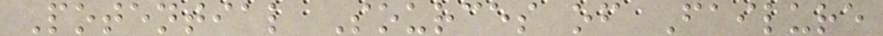Potential Sources of Failure
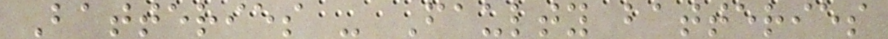Batteries - Faulty batteries
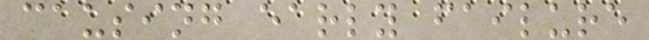causing early failure
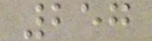257
